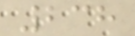238
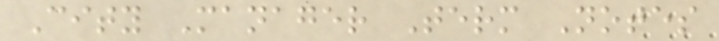City Manager Term Notes
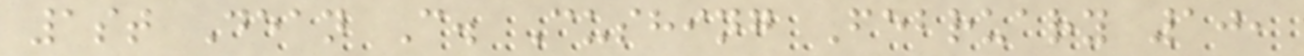1st Dean C. Cushing February 10,
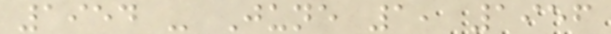1954 - June 1, 1956
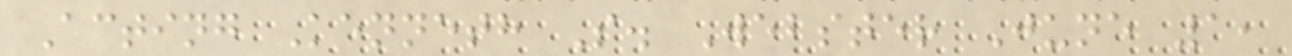Acting Kenneth S. Webster June 1,
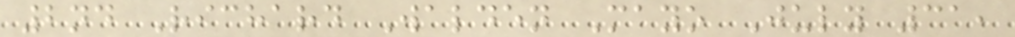2nd Richard Walden Mayo July 31,
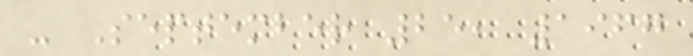- September 25, 1967
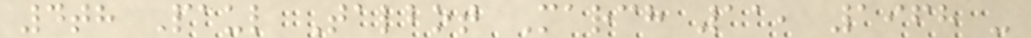4th Paul Talbot March 11, 1968 -
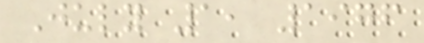July 1, 1976
